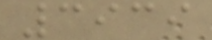3939
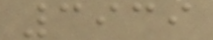3939
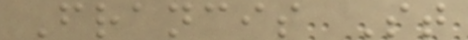Francis St
